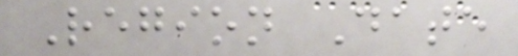Region Date
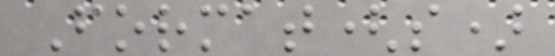Format(s)
